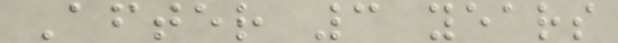After 3 years
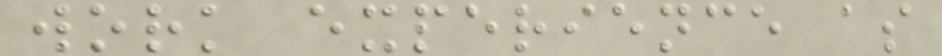work experience as
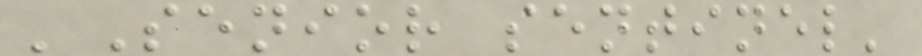'Senior sentinel'
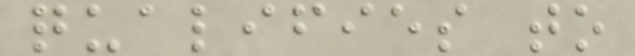qualifies to
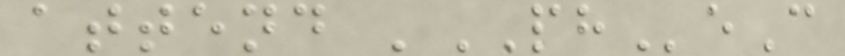attend 'PHeC
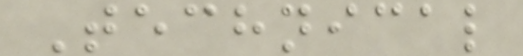Technical
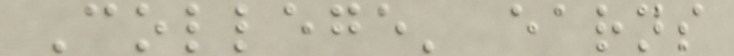College' earns
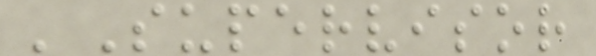'Supervisor
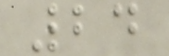24
